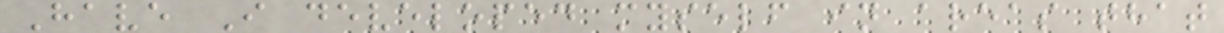Have I developed myself in areas that
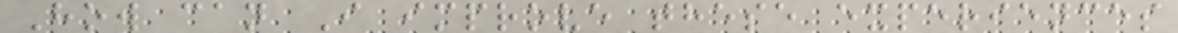How can I improve these experiences
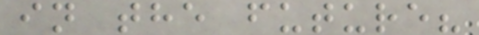in the future?
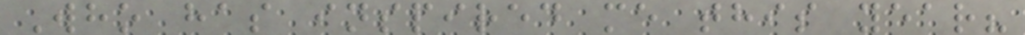Who has inspired me this year?
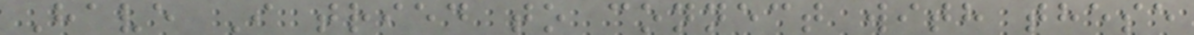Have I tried to connect with these
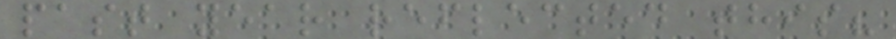past year reflected this?
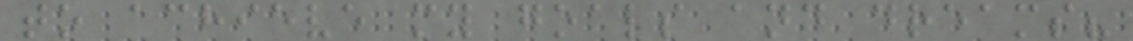to achieve my goals and dreams?
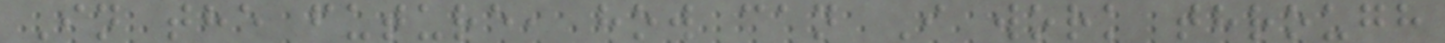In the future, how can I work through
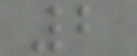2
